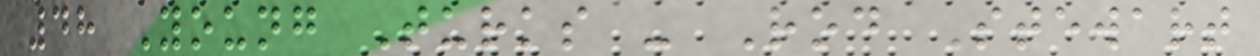48 Young Turks - Rod Stewart
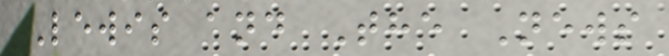Lewis and The News
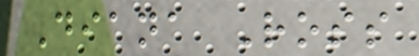Diana Ross
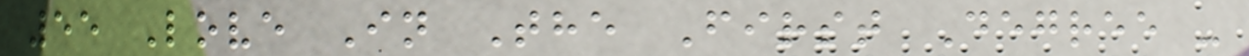55 Love In The First Degree -
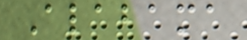Alabama
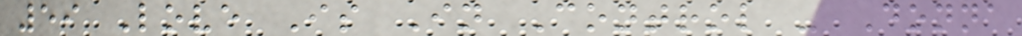59 Love Is In Control - Donna
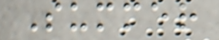Summer
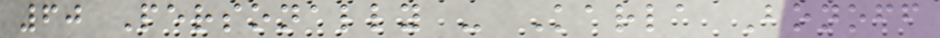60 Personally - Karla Bonoff
